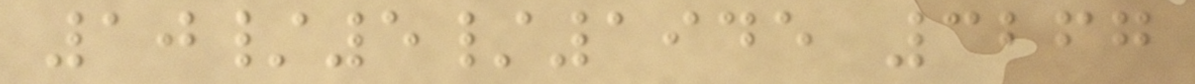10/5/1945 3267
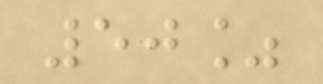50%
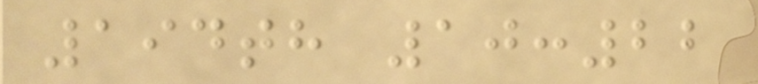194th 10:22
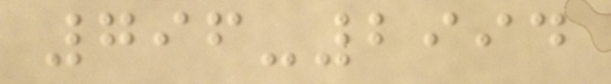796-2994
